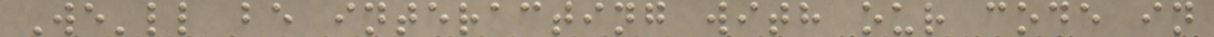We'll be interacting with our code in
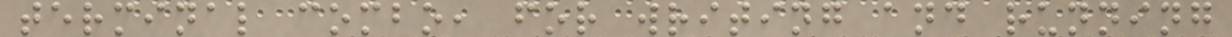terminal combo, for writing and running
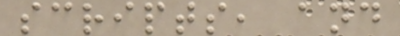scripts, and
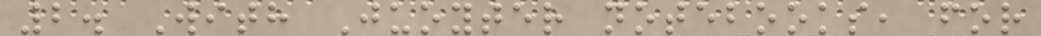2. With Juoyter notebooks, for
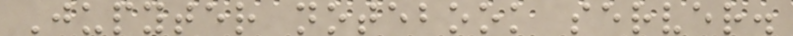Jupyter notebook server.
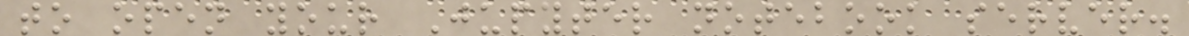to open your Jupyter notebook server.
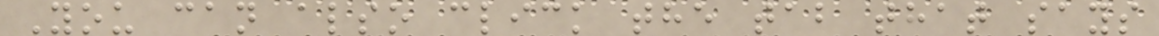You can also click the tab that says
